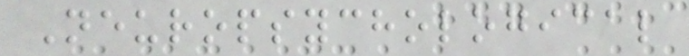Neuropsychological
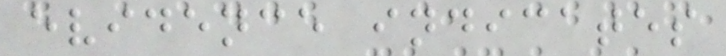evidence indicates
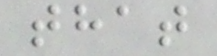that
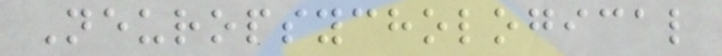Neuropsychological
